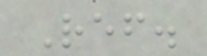Ref.
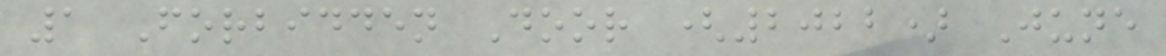1 Forbidden Door (2022) June
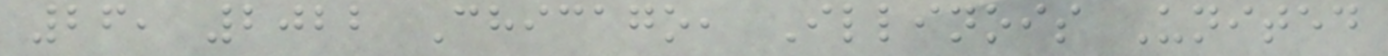26, 2022 Chicago, Illinois United
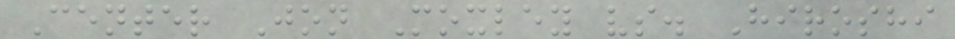Center Jon Moxley vs. Hiroshi
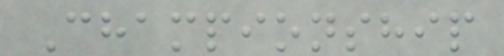Championship
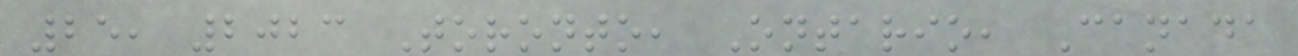25, 2023 Toronto, Ontario, Canada
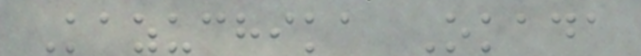Kazuchika Okada
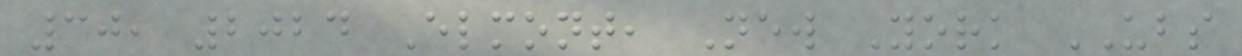30, 2024 Elmont, New York UBS
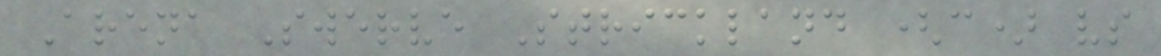Arena Swerve Strickland (c) vs
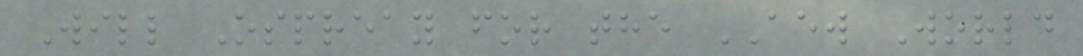Will Ospreay for the AEW World
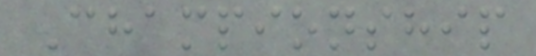Championship
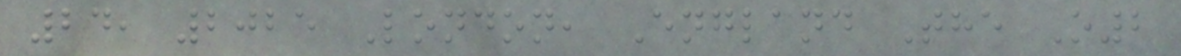24, 2025 London, England The O2
